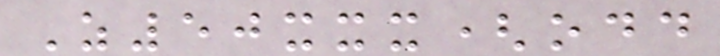Z50xxx(odd
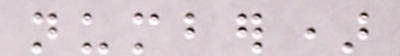number)
